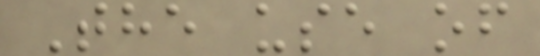The use of
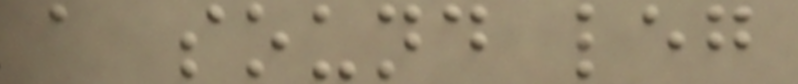a sound leg
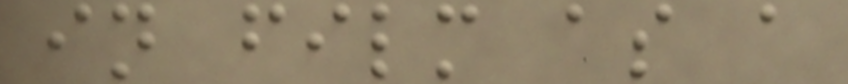in film as a
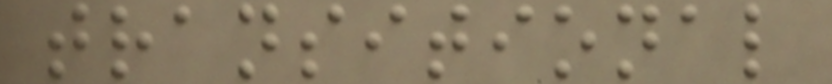transitional
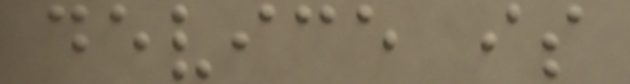device is
